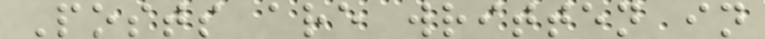Posts are written in
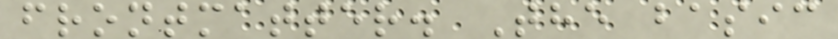frontmatter. The basic
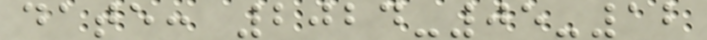date: 2024-05-12
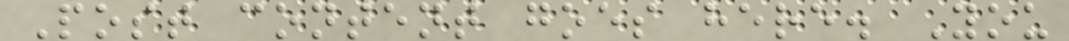Post content goes here. You
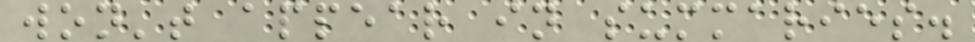won't appear in summaries.
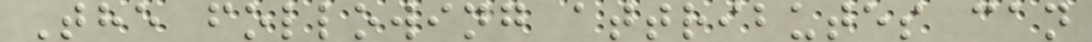The following attributes can
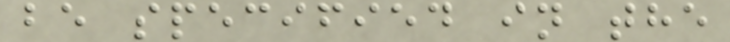be specified in the
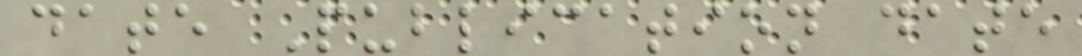date Publication date
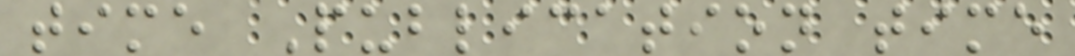time Publication time
